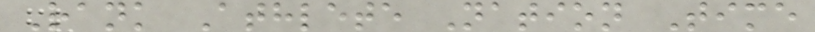Rank Athlete Nation Time
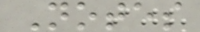Notes
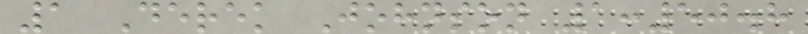1 Derek Johnson 1:50.8
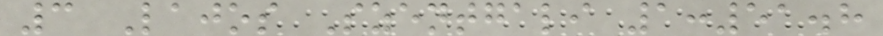3 Lajos Szentgali 1:51.8
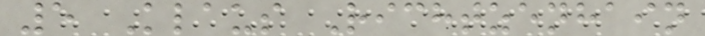5 Klaus Richtzenhain
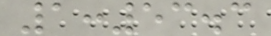1:53.3
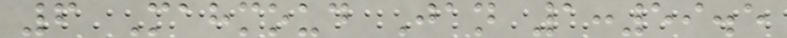6 Mahmoud Jan 1:59.5
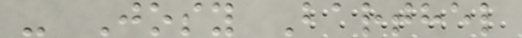- Josy Barthel
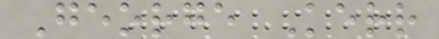George Kerr
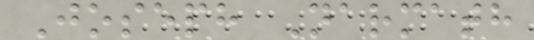Joseph Narmath
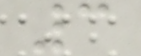3
